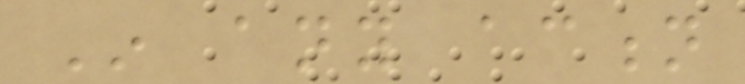In any action
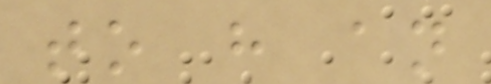to have an
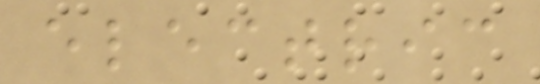electric
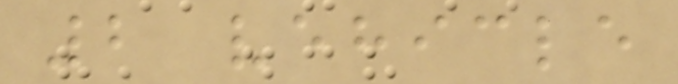2 vehicle
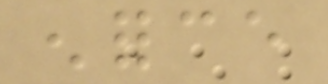enforce
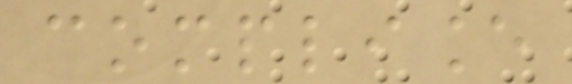compliance
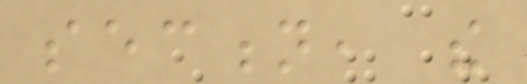section, the
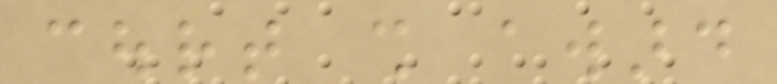court shall award
